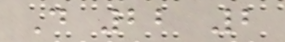D 22 2
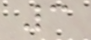3
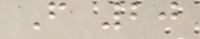F 20
